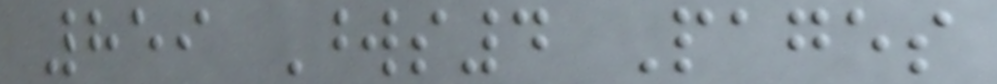859 Words4 Pages
